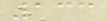133
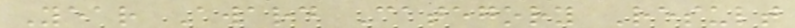Year Award Category Result
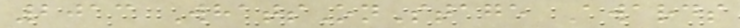2013 WhatsOnStage Awards
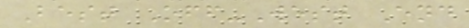Best Off-West End
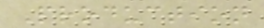Production
